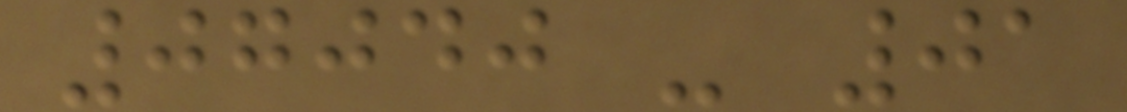07040 - 01
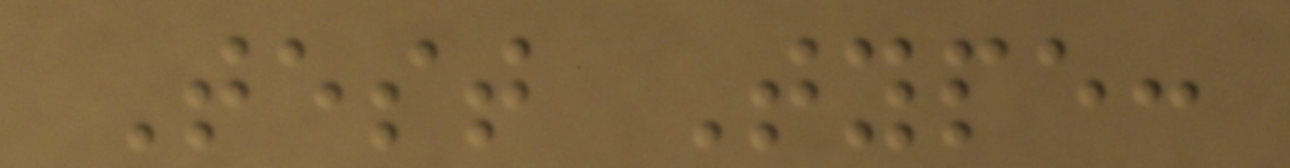Test Type:
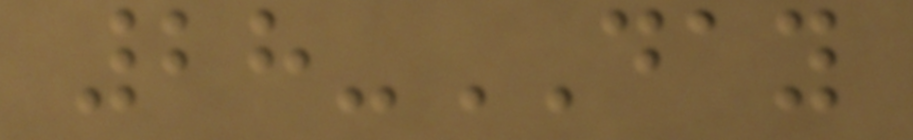28-DAY
